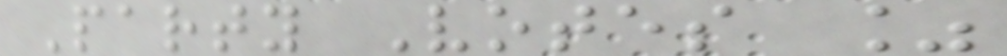Party Votes %
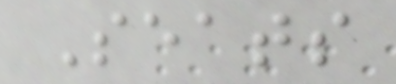Seats
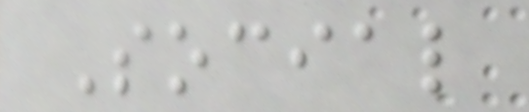Social
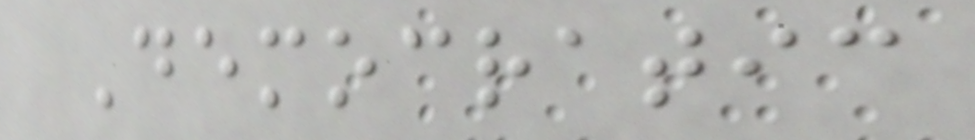Democratic
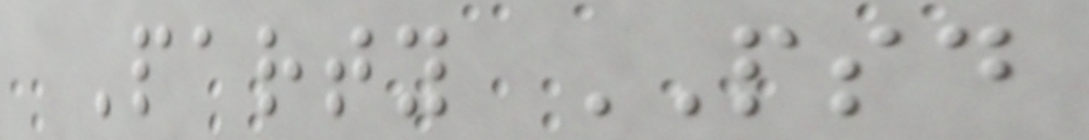Party PSD
